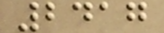2417
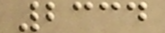2334
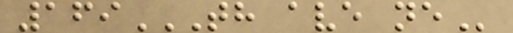169TH AVE NE
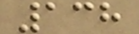138
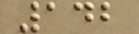142
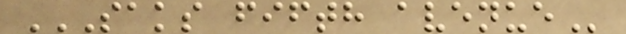SAKS FIFTH AVENUE
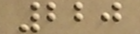220
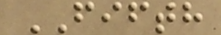FIFTH
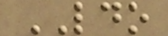LDO
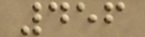456
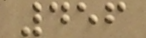456
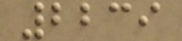2239
